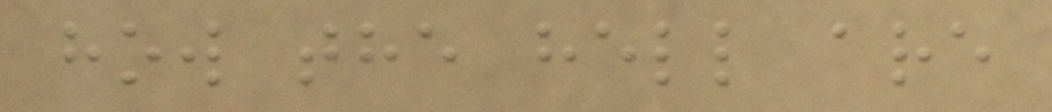how the hell are
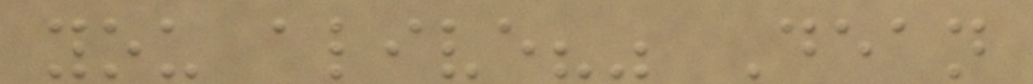you alive?" Dean
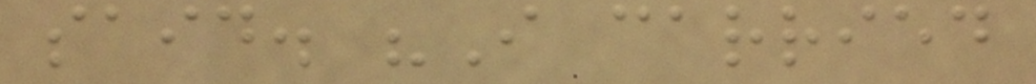said. "I carried
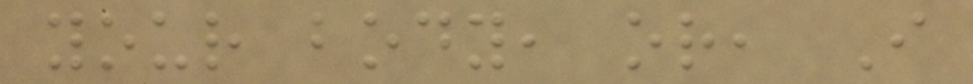your body, or, I
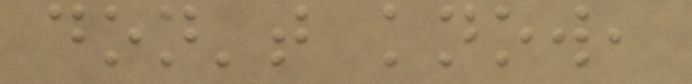don't know,
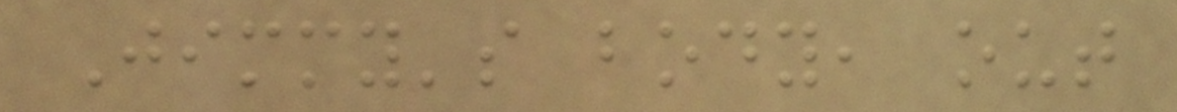Jimmy's body, out
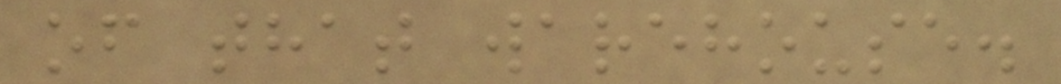of that warehouse.
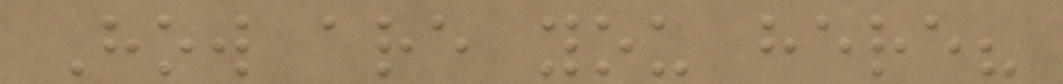How are you here?
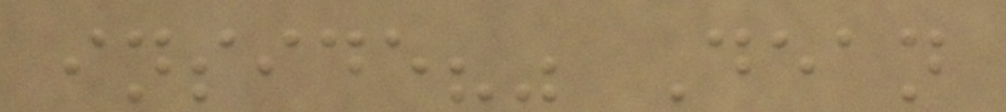inside?" Dean
